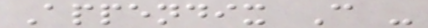Appendix C -
